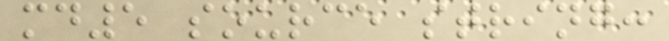md5 source string:
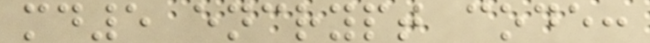md5 encrypt code:
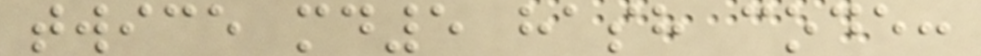twice md5 hash code:
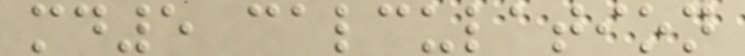md5 calculation
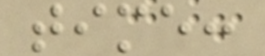time:
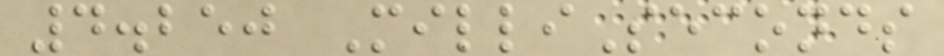4.250 MilliSeconds
